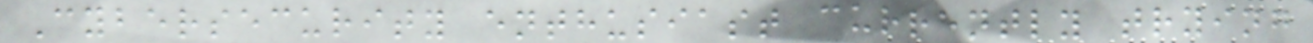Cybersecurity enthusiast currently trying
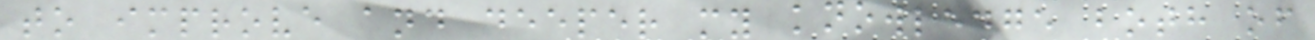to improve and deeper my knowledge both of
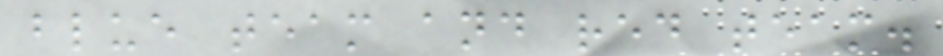blue team and red team.
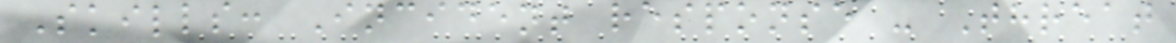Skills: Incident response - Threat
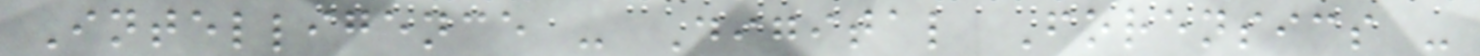Intelligence - Digital Forensics -
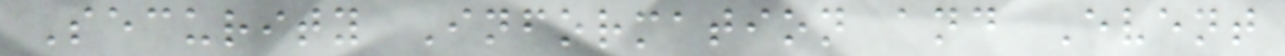Security Information and Event
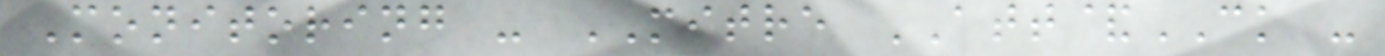Monitoring - MITRE ATT&CK -
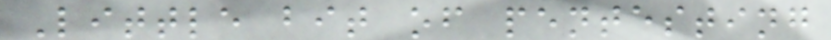Little bit of pentesting
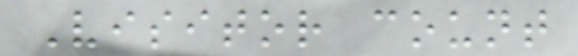Visitor count
